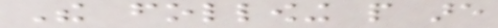The following people are
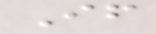If
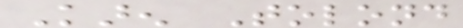Karen Tolond
